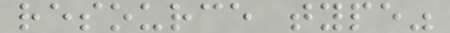resource type"
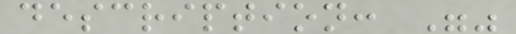description: ""
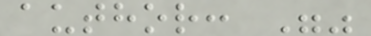author: ""
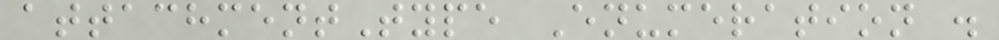attachmentType Enumeration .
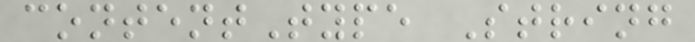contentType String
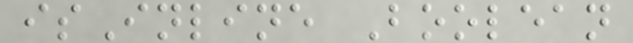isInline Boolean
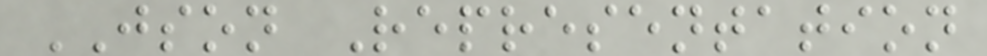JSON Representation
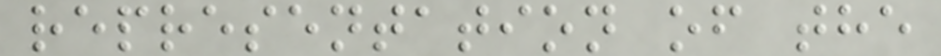representation of the
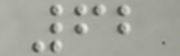62
